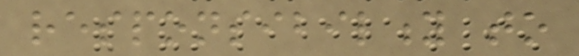responsibility to
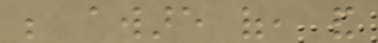be aware of, and
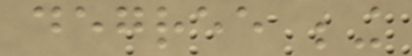degree being
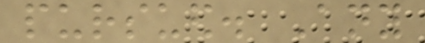pursued. Any
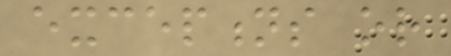exceptions or
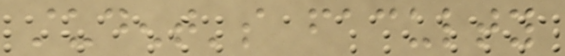student's faculty
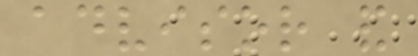advisor and
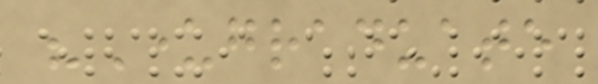"Undergraduate
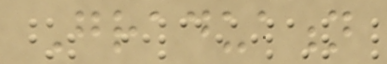Graduation
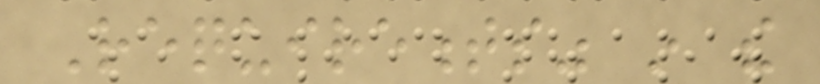Requirements" in the
